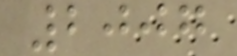2007
